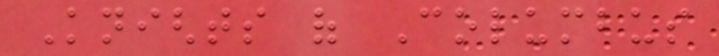Knights of Columbus
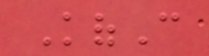KofC
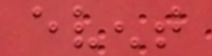event
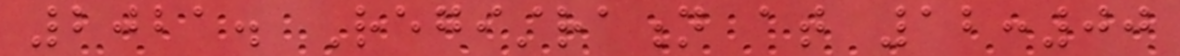2021. Registration at 12:00
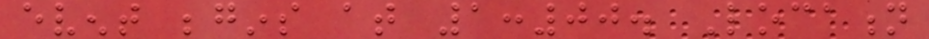event begins at 1:00. Location
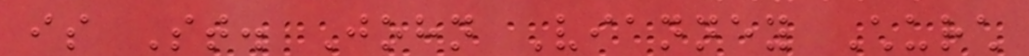is St. John Vianney Church
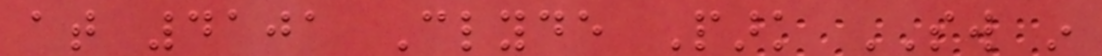at 4101 Clyde Park SW in
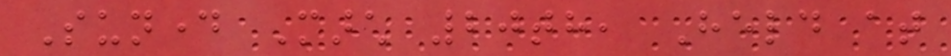Sunday March 20th, Held at
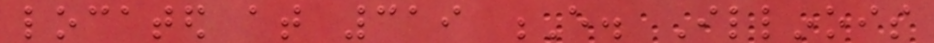located at 319 E. Illinois
